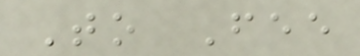To Fee
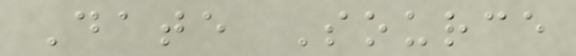Date Source
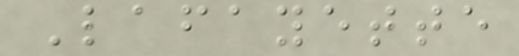Lafayette
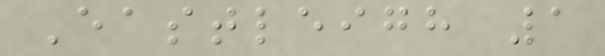Eastleigh 1
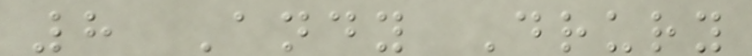8 Andy Drury
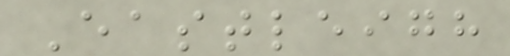Eastleigh
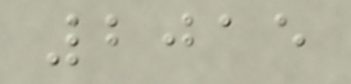2015
